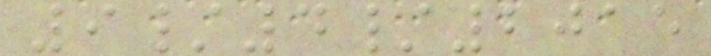9/4/2015
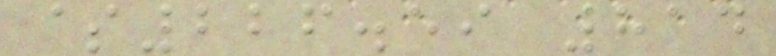$226.59 814
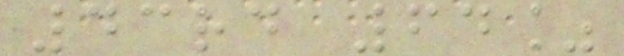43rd 64%
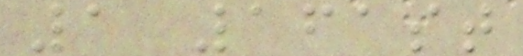1 161st
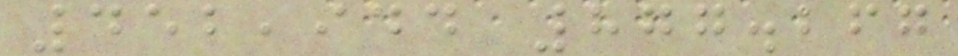452,944 877.267
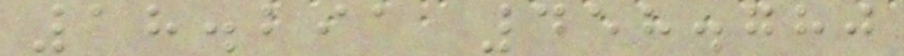18.291 458.780
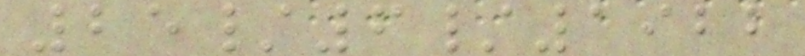25/6/1922
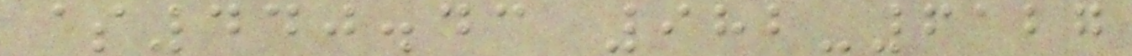$440.43 982-6127
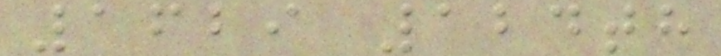1629 124th
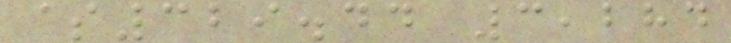$329.44 3,284
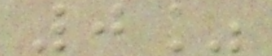0%
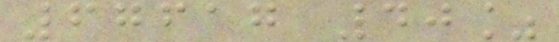67617 40%
